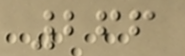266
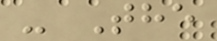- The
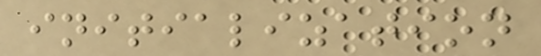initialization
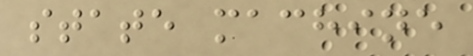state machine
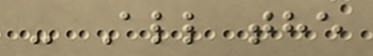- All the
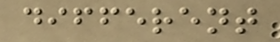different
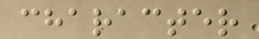character
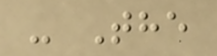- The
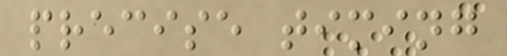precise timing
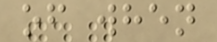of when
